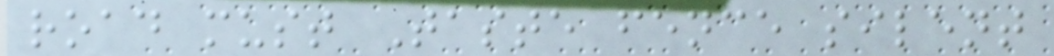road must Taste fence silent
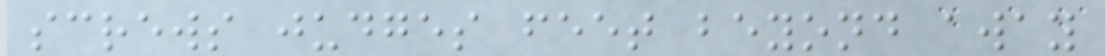screws judges feet beyond away
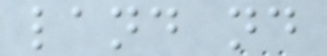land nd
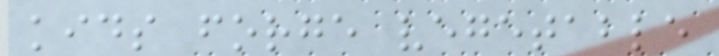kids forge vegetable
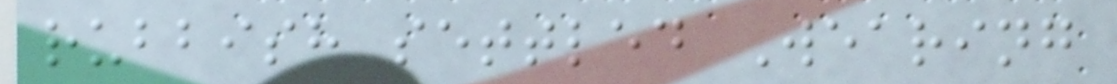rubbish settled Wearing
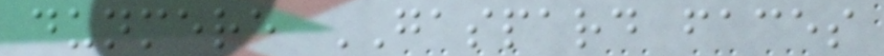dunmere GASPARD faces
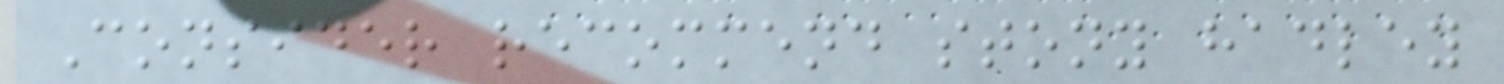Consider recommend stony hadley
